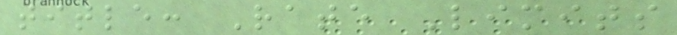title: Rate Limits
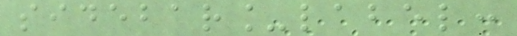sidebar_label:
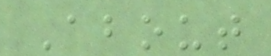About
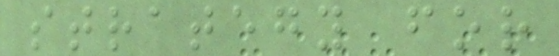strategy for
